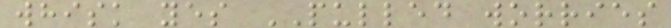whisk yes PULLED worries
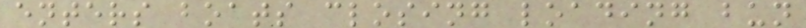enters boats closing loading bun
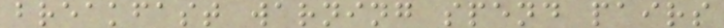breakfast warning spend pairs
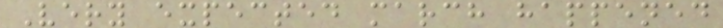Very expected march happened
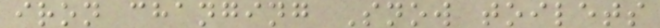iron changing Snow toilets
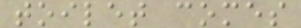toilet comes
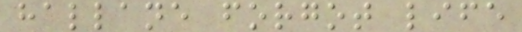hallane forgot life
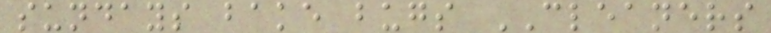sundays bake bugs CLEANERS
